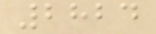2824
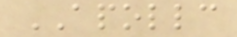APOLLC
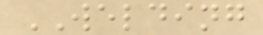WELDING
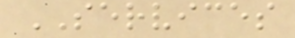SERVICES
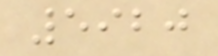5920
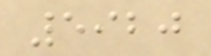5920
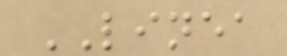LINEA
